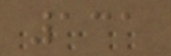131
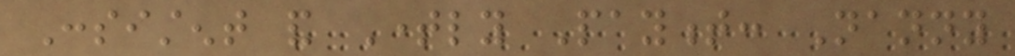Consistent and Timely Payment: Nanny
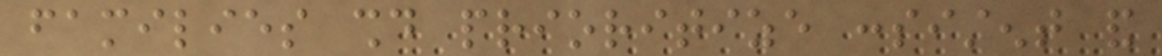families should prioritize consistent and
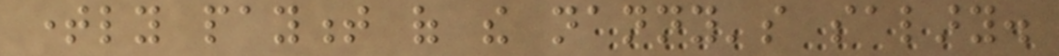timely payment of the nanny's salary.
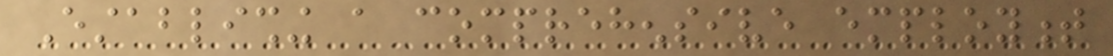Establishing a comprehensive employment
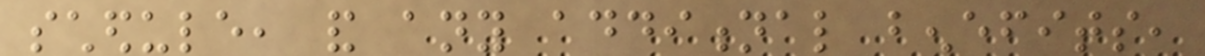schedule, and any additional benefits,
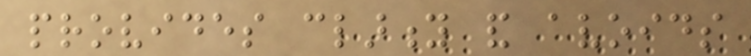provides clarity and avoids
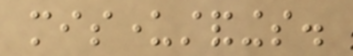misunderstandings.
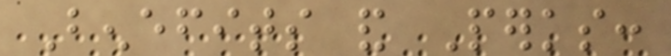Benefits and Perks:
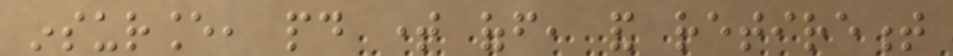insurance, paid time off, and retirement
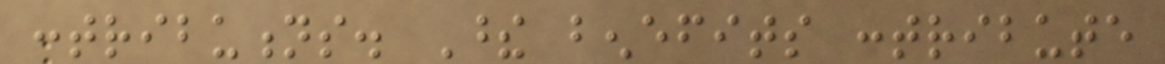contributions. These benefits contribute
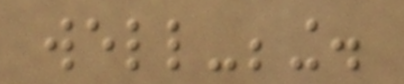well-being.
